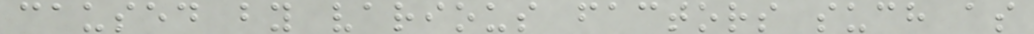caused by various factors such as
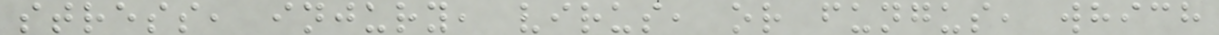stress, injury, virus, or fungus, which
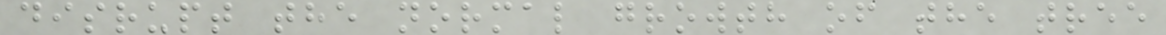disrupt the normal growth of the tree
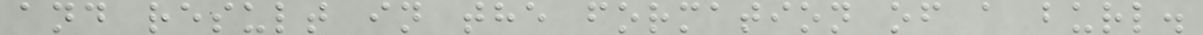and result in the formation of a burl.
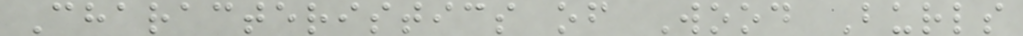Characteristics of Wood Burls
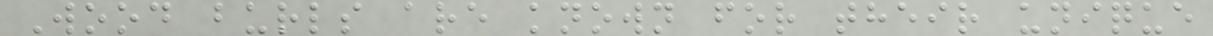Wood burls are known for their unique
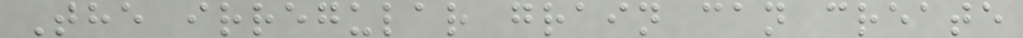The irregular grain can create
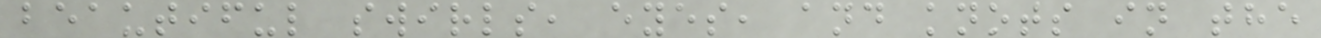beautiful swirls, eyes, and knots in the
